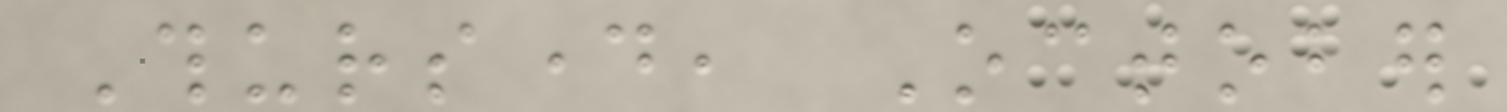Thursday, October
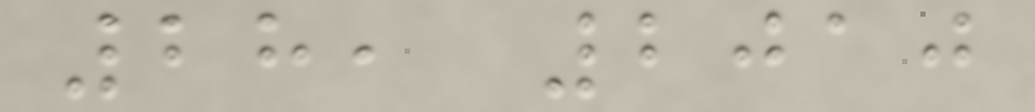28, 2010
